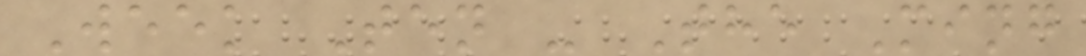Week Ten - The Ming
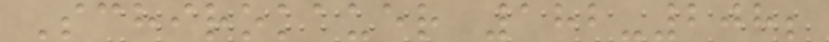Schirokauer 182-208;
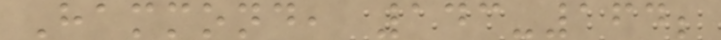Hammond, 143-164;
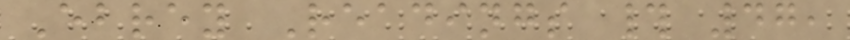Ebrey Readings # 47,
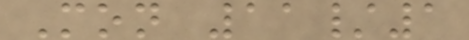Mon 11/1
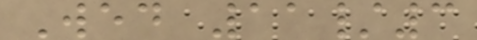Wed 11/3
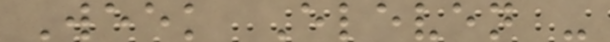Week Eleven -
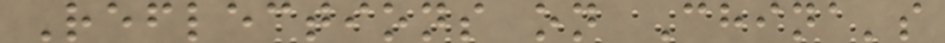Reflections on China's
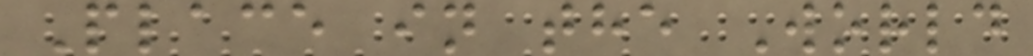Place in the World
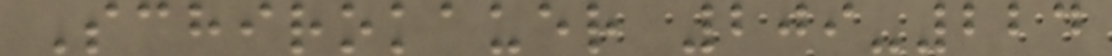Schirokauer 209-224
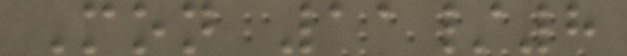Mon 11/8
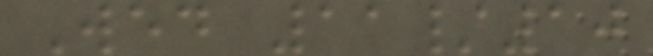Wed 11/10
